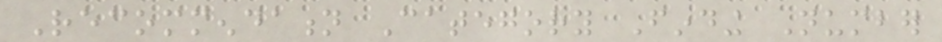Recommendation Category Finding Number
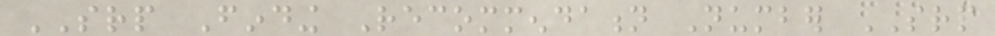SRP Finding Recommendation Number SRP
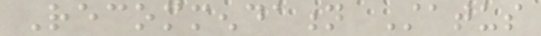Recommendation Status
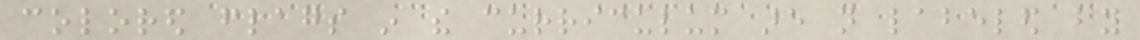colored flags in the curriculum are not labeled by
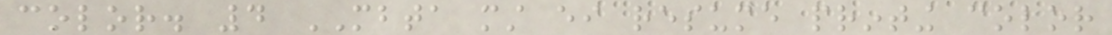color. 4 MBTA must either resume printing color
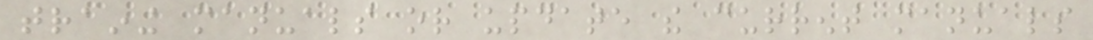training manuals or update the current manuals
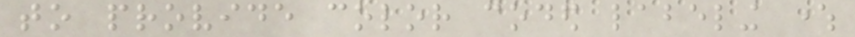to provide color coded labeling where
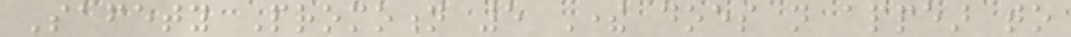Safety Promotion 5 There does not appear to
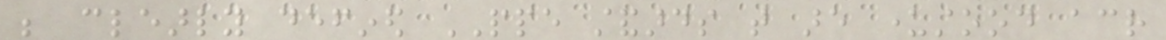be clearly defined PPE standards that are understood across
